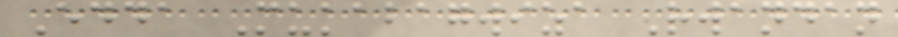Edda Mukabagwiza Rwandan
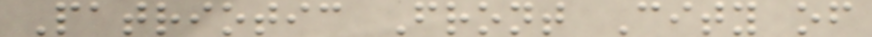Patriotic Front City of
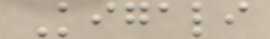Kigali
